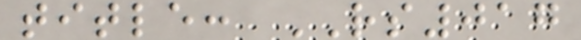title: RS017
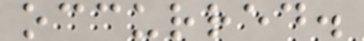occurred.
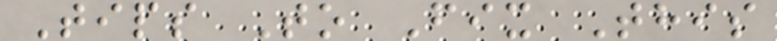Tips To Fix This
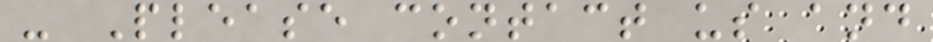- Please contact us and
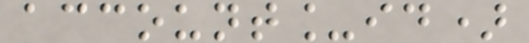account_id)
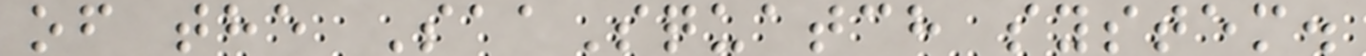of the SaaSquatch system.
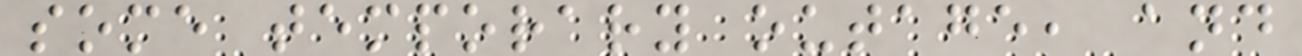some temporary outage, and
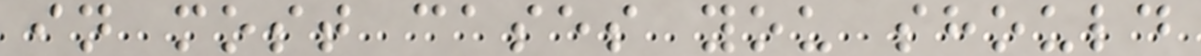in most cases you should
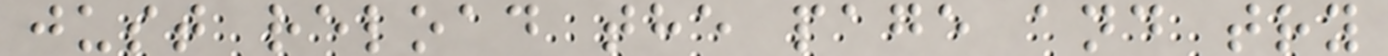just reload the page and try
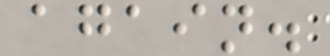again.
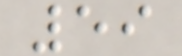59
